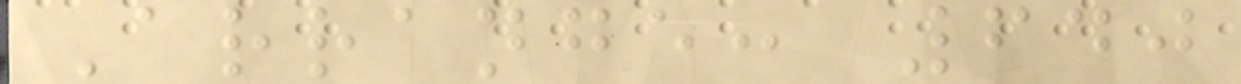Arrange: 640
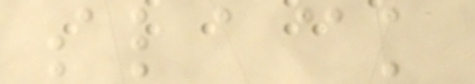slack
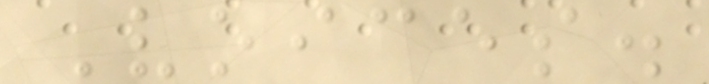Voices.
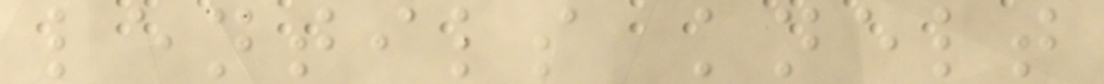lentils knelt
